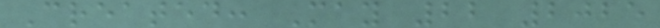Created: May 22 2025
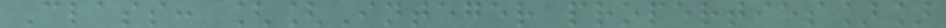Class: [[Integer properties]]
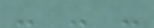- - -
